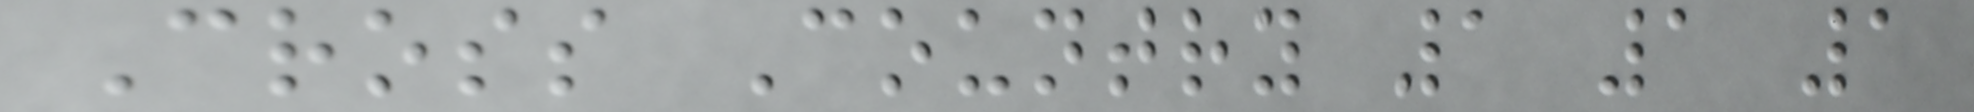Cross Country 1 1 1
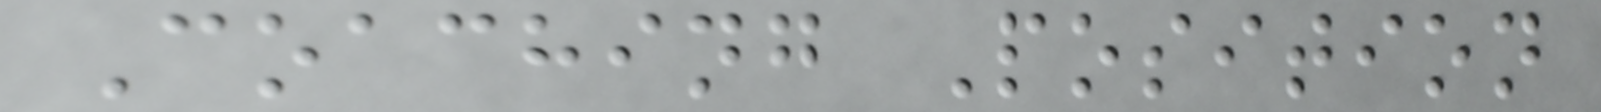Coaching Position
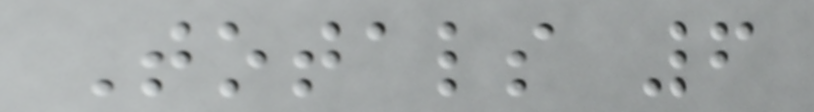Totals 6
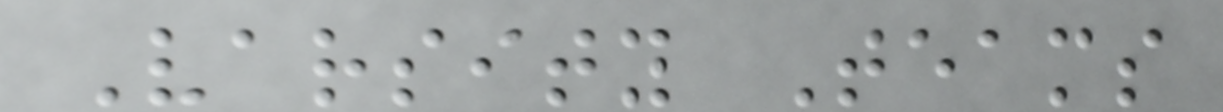Varsity Teams
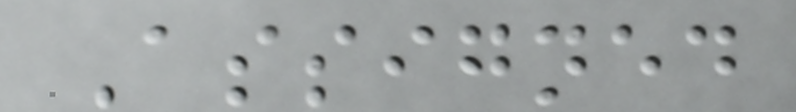Assigned
